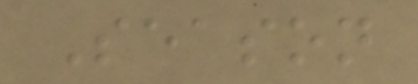Season
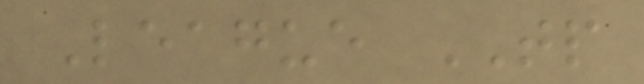League TP
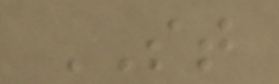ST
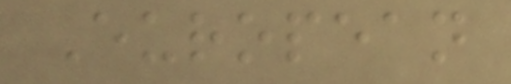European
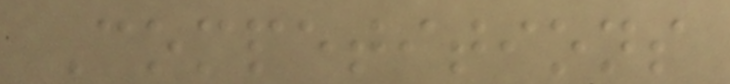Competitions
